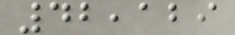42,129
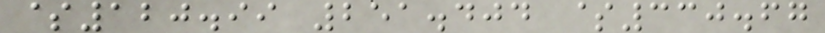$120.99 251.404 $330.67
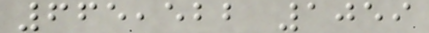665,522 1059
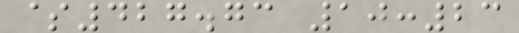$427.73 10:23
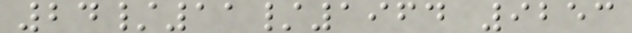24/11/1964 9253
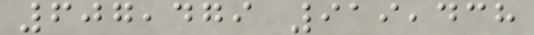607,479 919,438
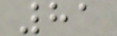81
